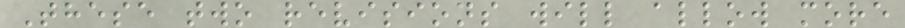These two revisions will allow more
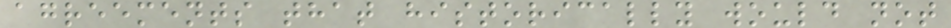agreements that historically would not
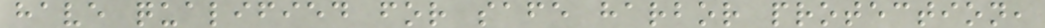have qualified for safe harbor protection,
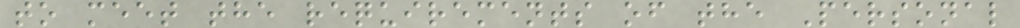to meet the requirements of the Personal
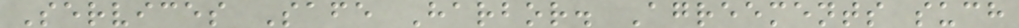Services Safe Harbor. Agreements such
